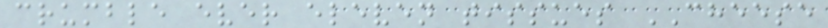crumble ever eleven tissues CHEESE
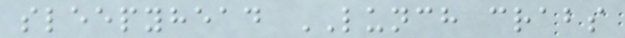sleepyhead LUNCH crabs
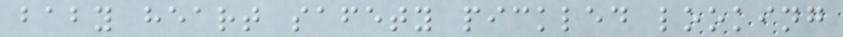baby heart safety pickled looking
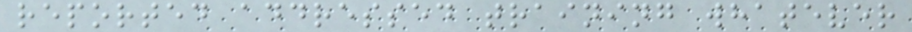reported addressed training whatever
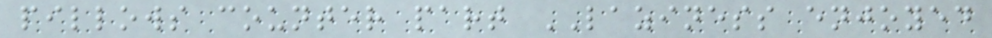pillows counter part LAZINESS enjoyed
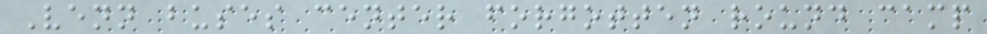Venn buses center forgotten round camp
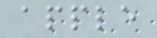apple
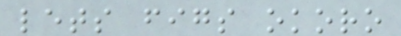lets figs okoro
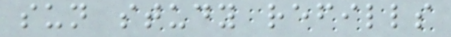sun study refills
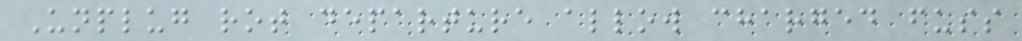Unplug rot departure allow charged fuss
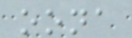oona
